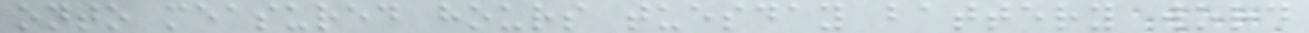onto measured hours tuesday battery word
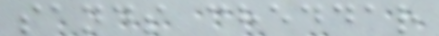sands cheddar
